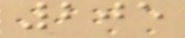205
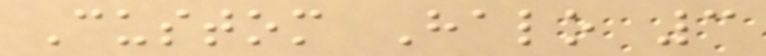Custom Halo 3
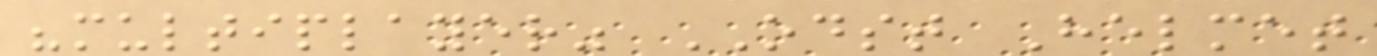"multiplayer" ODST Helmet
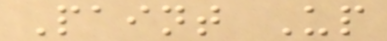Paint Up
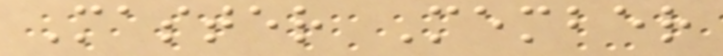Master Member
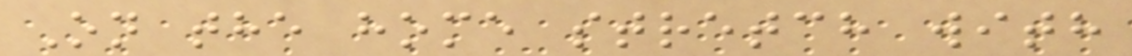On the home stretch with
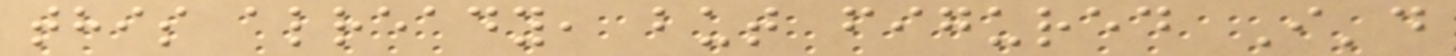this already, but figured I'd
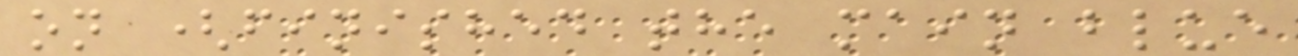on (finished the main blue
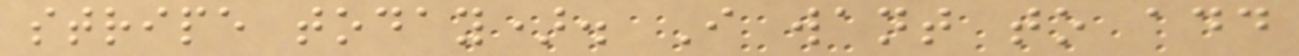stripe today). I want to add
